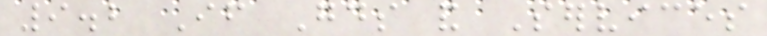9.2 If Goods and Services
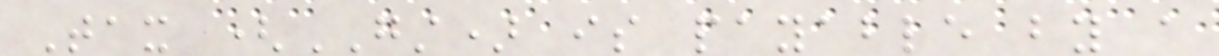Tax (GST) is payable by a
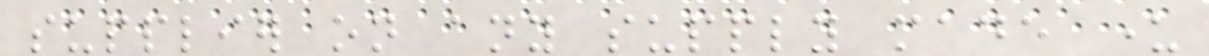supplier on any supply made under
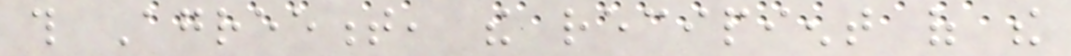this Agreement, the recipient of the
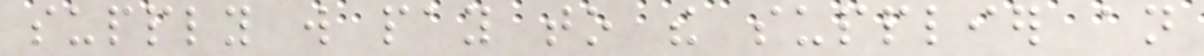supply will pay to the supplier an
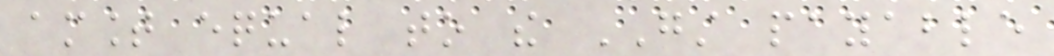amount equal to the GST payable
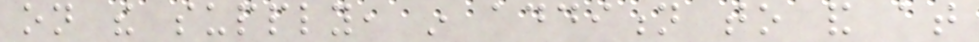on the supply, in addition to and at
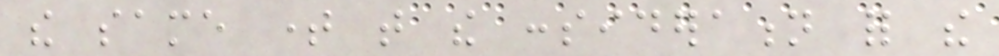the same time that the consideration for the
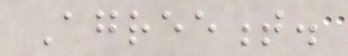Agreement.
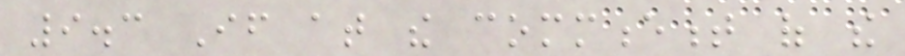9.3 If at the commencement of the
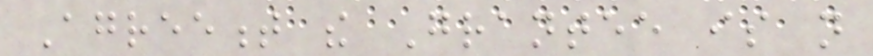Agreement the Grantee is not
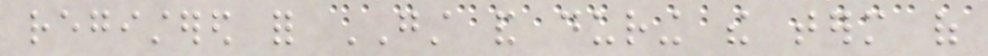registered for GST and during the term of
